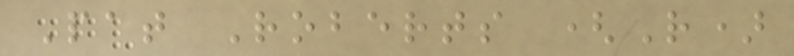Pat Roberts (R)
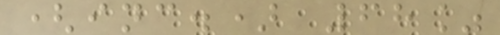(inc.) 68%
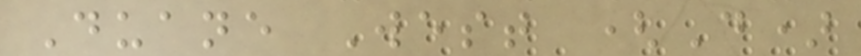Duane West (D)
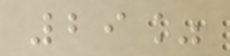29%
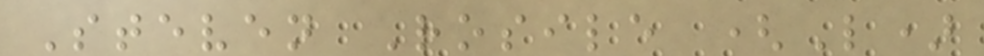Steven Rosile (L)
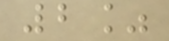2%
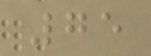75
